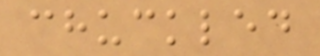chuckled
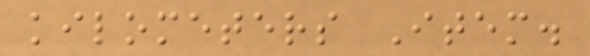kilometers Item.
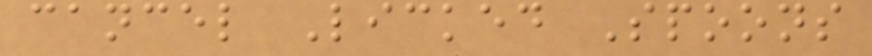cancel Licked Spoons
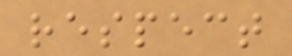respect
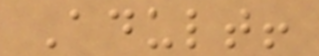Adult!
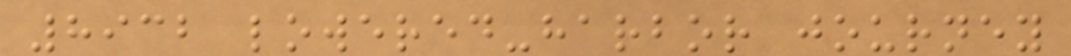8932 lowered-harbor journey
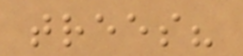trees?
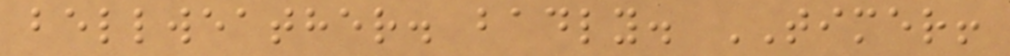bellweather. badly. TIMER!
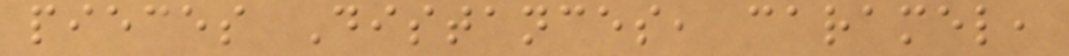pieces Distances, caramel,
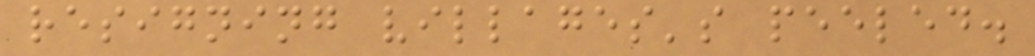resigning villages's peeled.
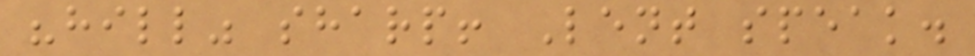"hill" sharp! Lent speak.
